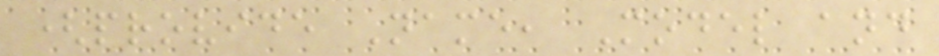(provide Name, Model and
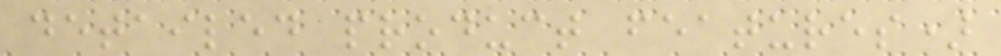detailed product features)
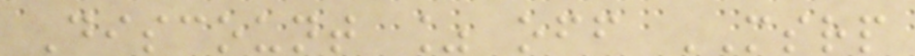Discount % off MSRP
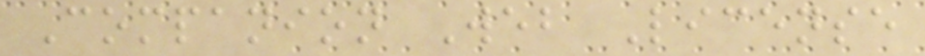Companion Web License
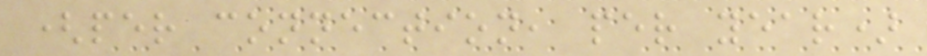(per connection, per year)
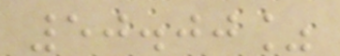50.00%
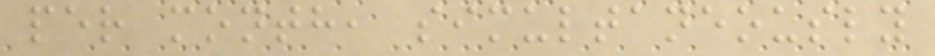per month, simultaneously
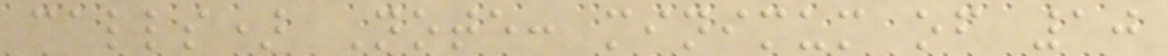calls) Note: minimum of 10
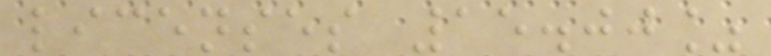licenses 15.00%
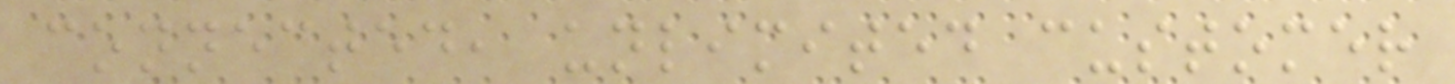connected, unlimited customer
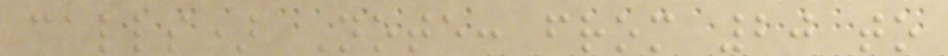calls) Note: from 20 to
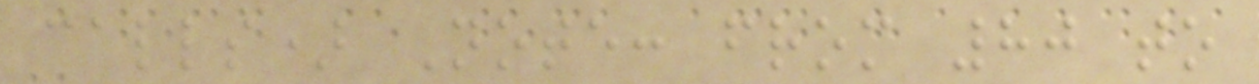calls) Note: from 80 to
